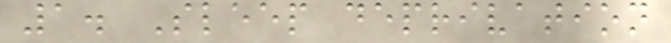1. Sleep deprivation
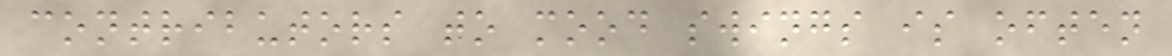contributors to mood swings is often
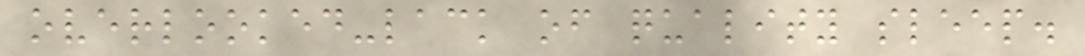overlooked-lack of quality sleep.
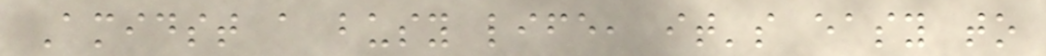Amidst a busy life, it's easy to
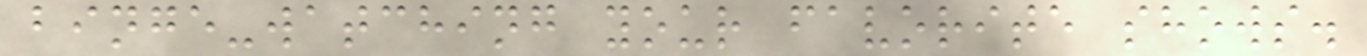binge-watching your favorite shows.
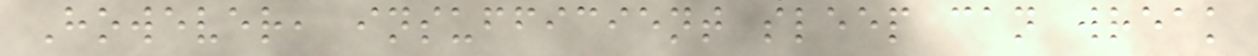However, insufficient sleep can wreak
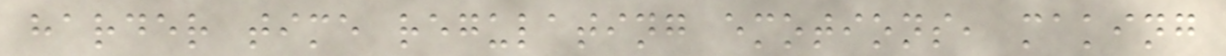harder time regulating emotions, making
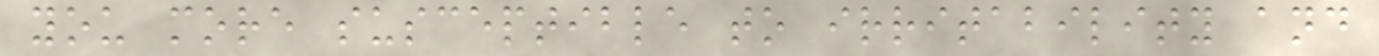you more susceptible to irritability and
